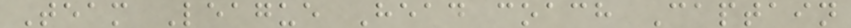Team League Head coach Captain
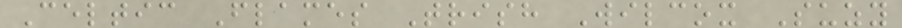Celtic Flames Trish Wilcox Suzy
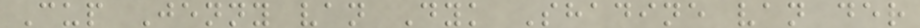Cup Jenny van Dyk Shadine van der
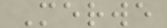Merwe
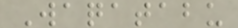Waqatabu
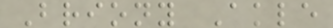Briony Akle
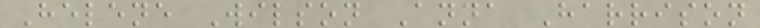Helene Wilson Anna Harrison
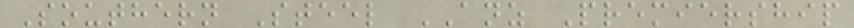Southern Steel ANZ Premiership
